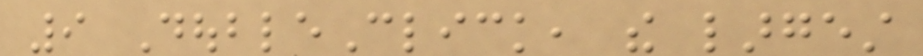9 DoubleClick, the largest
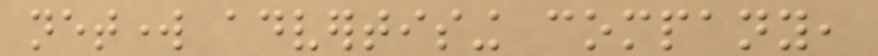network advertising company,
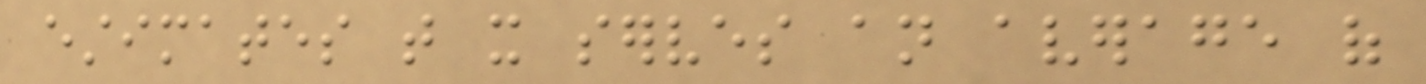estimates that it serves an average of
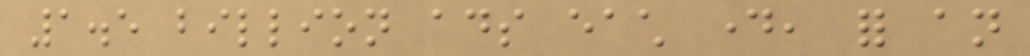1.5 billion ads each day, for an
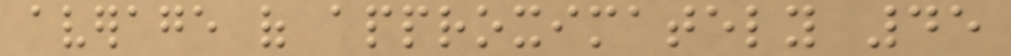average of approximately 45
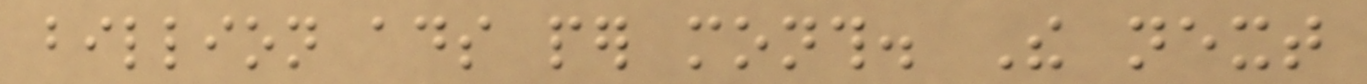billion ads per month. The next
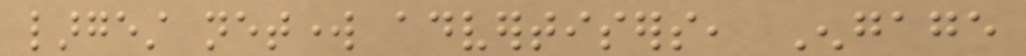largest network advertisers, Engage
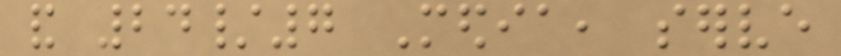and 24/7 Media, serve
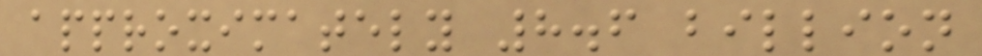approximately 8.6 billion
